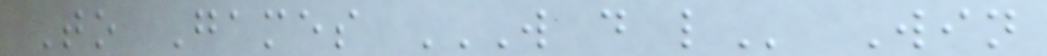To Games W D L Win
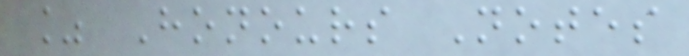% Honours Notes
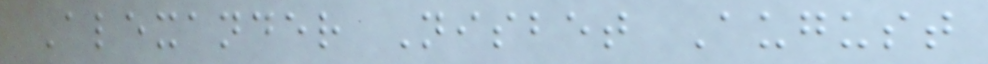Alexander Nisbet August
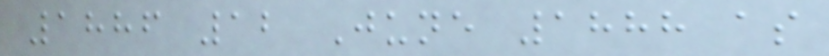1886 12 June 1888 as
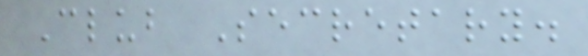Club Secretary.
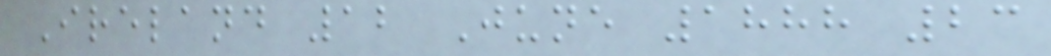Ireland 12 June 1888 23
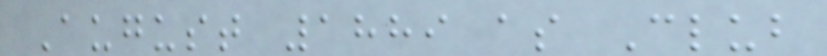August 1889 as Club
